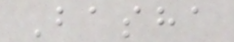Basha
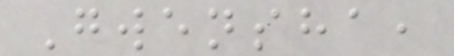Gwensha,
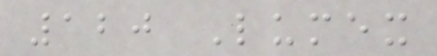120 Lumex
